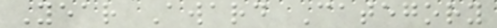Year Award Category
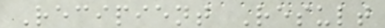Recipient Result
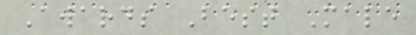Awards Best Male
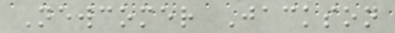Newcomer Jackson
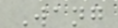Wang
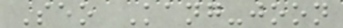Seo Kang-joon
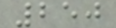250
